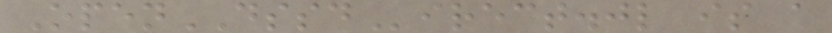OpenDSSDirect.jl is a
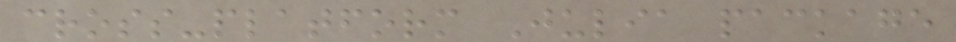cross-platform Julia package
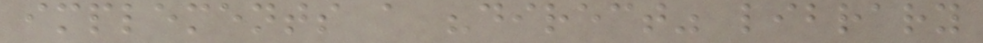implements a "direct" library
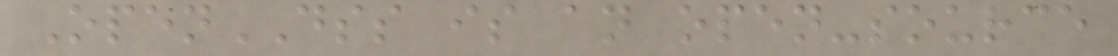OpenDSS is an open-source
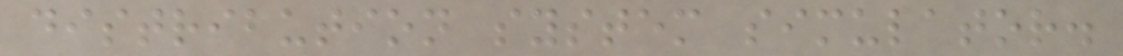distribution system simulator.
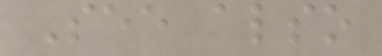See also
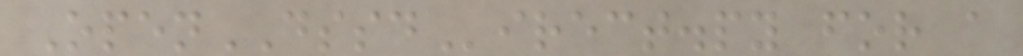OpenDSSDirect.py for a
